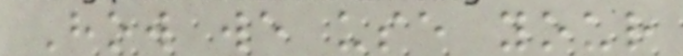How we use your
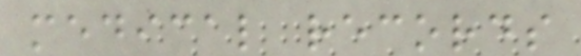medical records
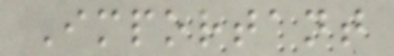Important
